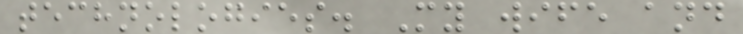technologies. My wife and
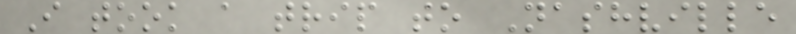I took a trip to Nashville
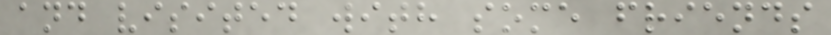and visited with some friends
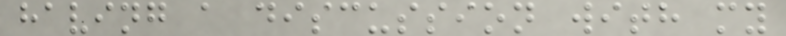having a discussion with my
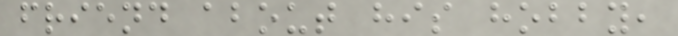friend about his hobby,
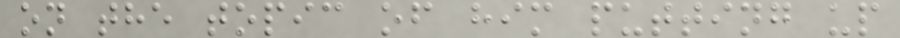on the topic of him putting up
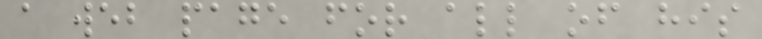a web page for all of his
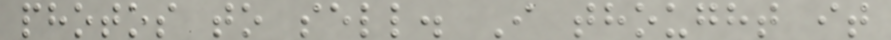photos to sell. I thought it
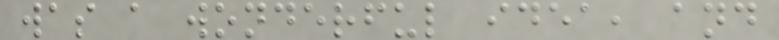was a wonderful idea, and
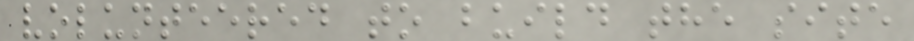volunteered to build the site
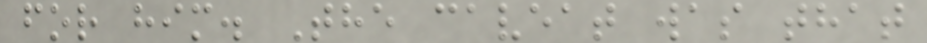for him. The caveat was that
